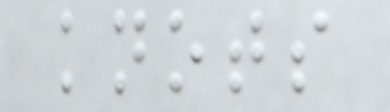knots
